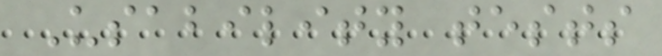Usability tests
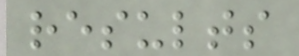results
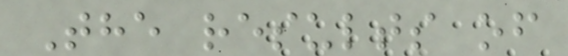The results of
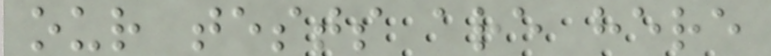our tests are here
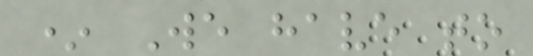* We have to
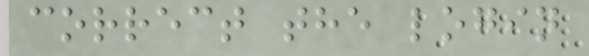correct the login
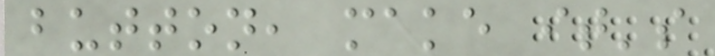button, make it's
